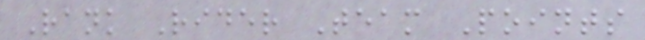Rank Rider Team Points
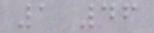1 46
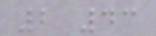2 43
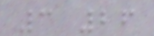3 26
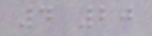4 20
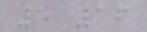5 16
